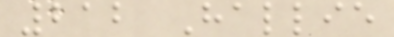212 Hallie
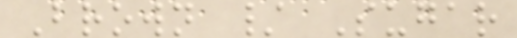Brown / Sugar
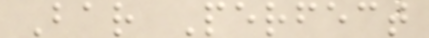Bar Perfect
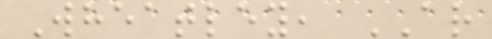Wheatley, AR
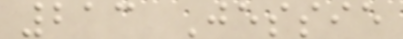213 Jessie
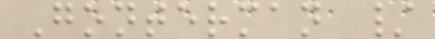Gonterman /
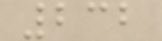232
